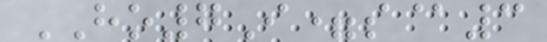HO7I=s@3
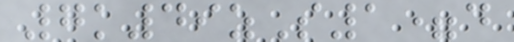7k49zS1=d
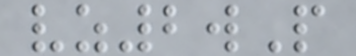vz2wP
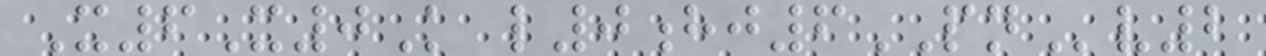X6X0K l0hj6PNv2
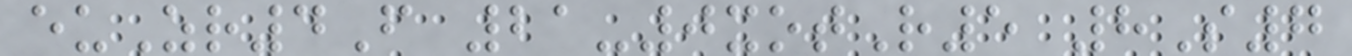euZr4F 21-0xotR5 8S7
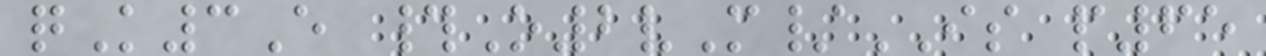qK3E #O2vM/IS p65
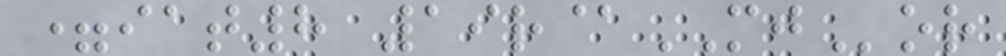=iat8 19r@MJor
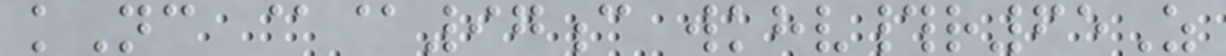kNc @@97c wkhv#r65Z
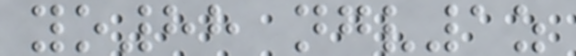yo88 ngv1z
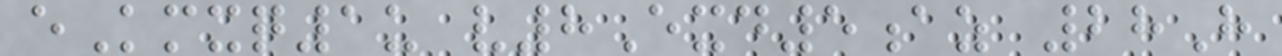eKmxq1u v8Exd5az 28H
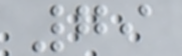79
